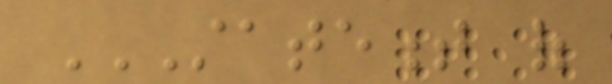STATEMENT OF
